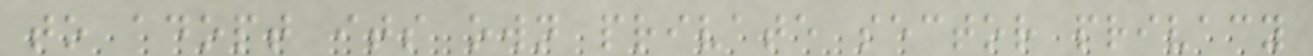to adopt its own private sector privacy
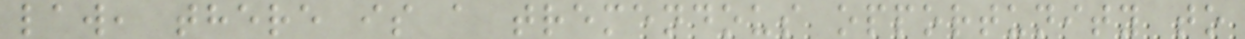law, there is a tremendous opportunity to
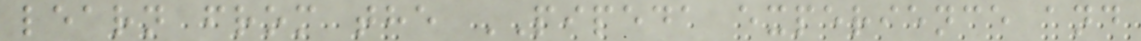learn from the PIPEDA experience and
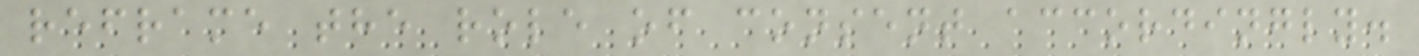reframe the role of consent accordingly.
